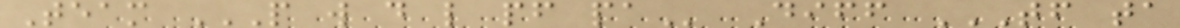Team P W D L PF PA Diff TF TA
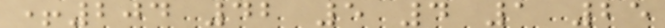+204 42 5 4 1 25
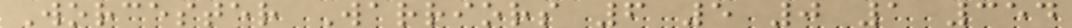Worcester Warriors 6 5 0 1 354
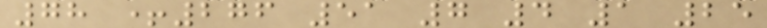78 +276 51 7 4 1 25
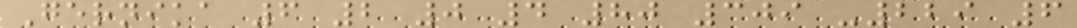Gernika 6 2 0 4 80 309 -229 6
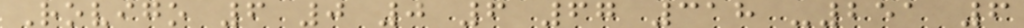Rovigo 6 0 0 6 67 318 -251 6
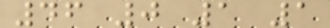46 0 1 1
